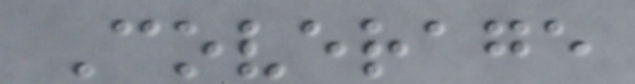Coverage
